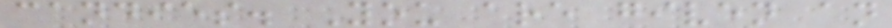candies. You are given an
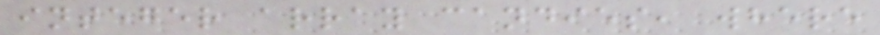integer array candies, where
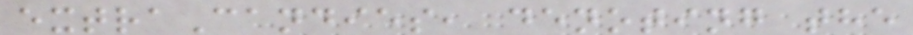extraCandies, denoting the
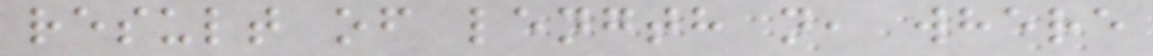result of length n, where
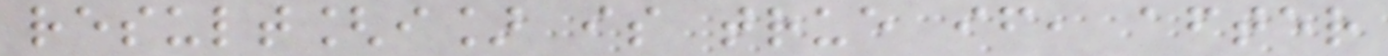result[i] is true if, after
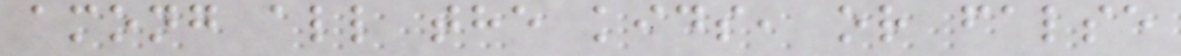among all the kids, or false
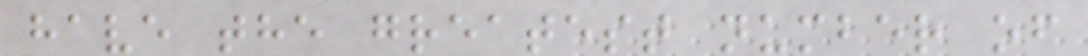have the greatest number of
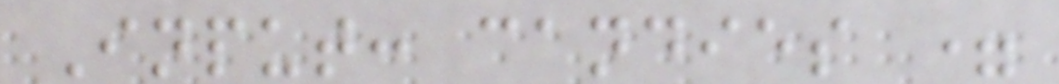Input: candies =
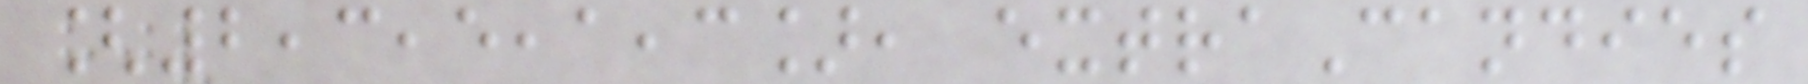[2,3,5,1,3], extraCandies
